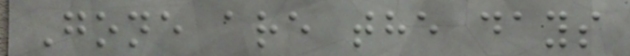Gone are the days
